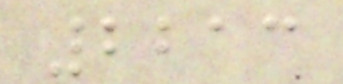2213
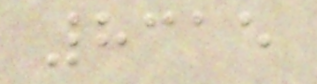8315
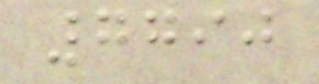7790
